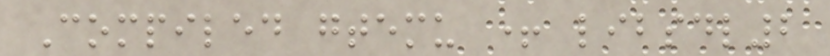Compiled gtemu + libsdl2
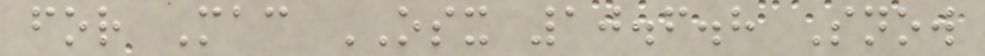for Mac OSX 10.6.8 Snow
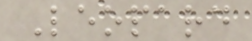Leopard
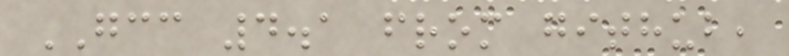GCC 4.1 from github,
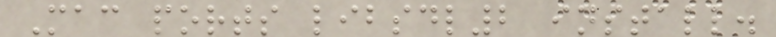Mac ports libsdl2 install.
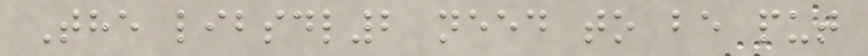The libsdl2 need to be put
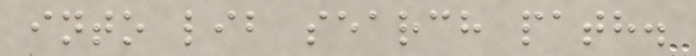into lib search path.
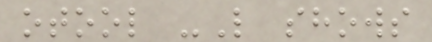otool -L shows
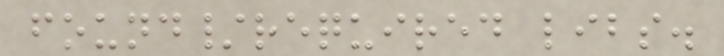found/required libs.
